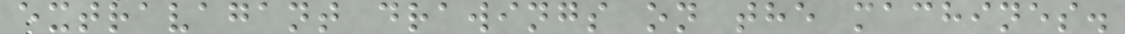extravagant drawings on the machines.
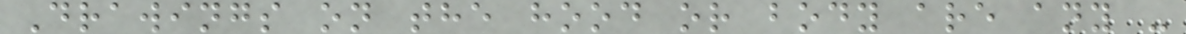Drawings on the hood or body are any -
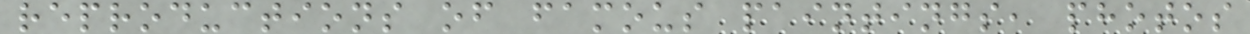reproductions of famous paintings, photos
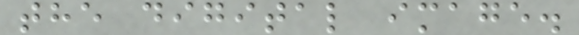the digital image.
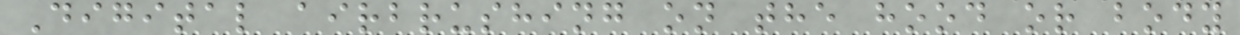Digital airbrushing on the hood or body
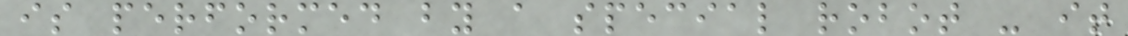is performed by a special robot - it
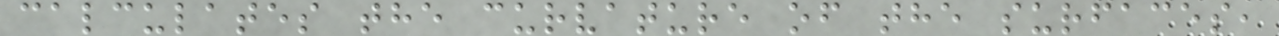calculates the curvature of the surfaces,
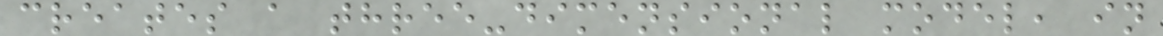creates a three-dimensional model, in
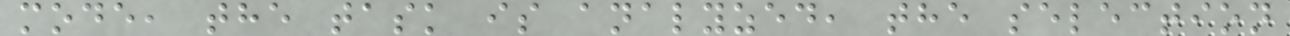mode, the task is analyzed, the selection
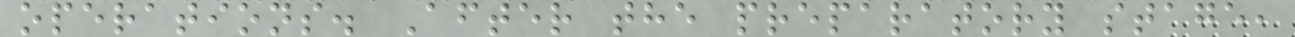operations. After the preparatory stage,
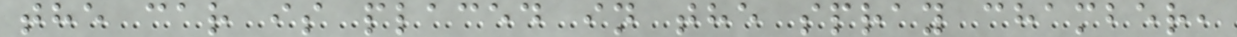the car is placed in the spray chamber,
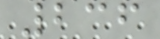236
